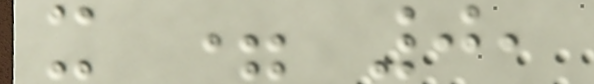x = 0,
